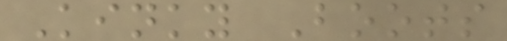Kinky Boots
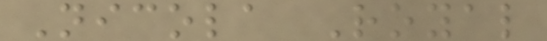Nicola Royal
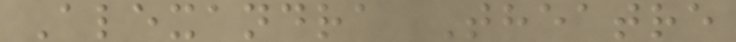Alexandra Theatre
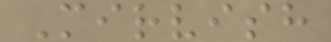Mirvish
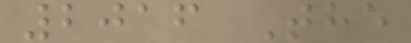2016 The
